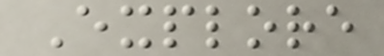Explore
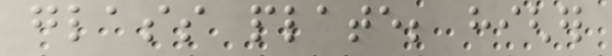glass plate; higher
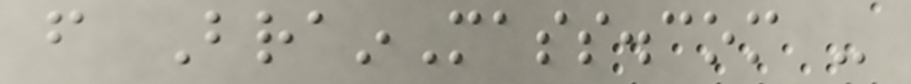from BrainMass.com -
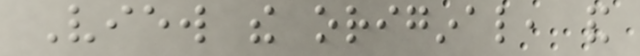View the original, and
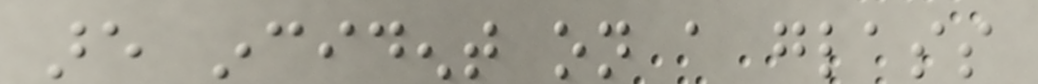are incident on a glass
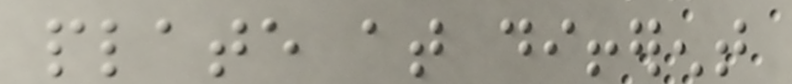plate at different
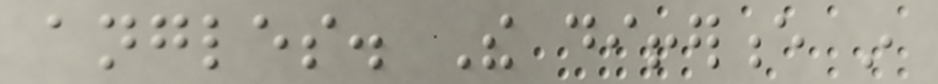angles. The difference in
